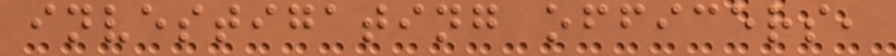investigating officers,
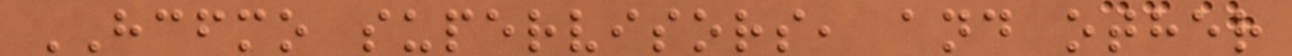HCFMO supervisors, and other
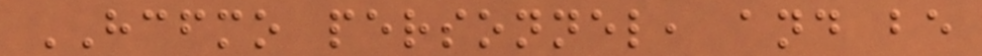HCFMO personnel, and be
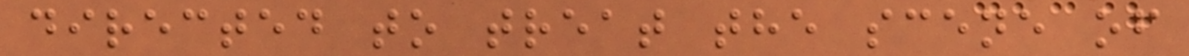directed to treat the scene of
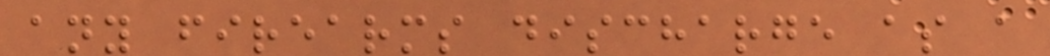any firearms discharge as a
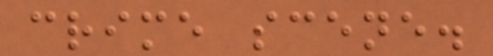crime scene.
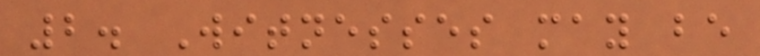2. Witnesses may be
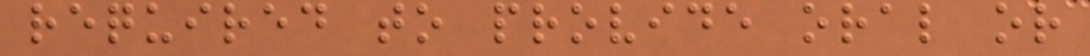required to provide oral or
